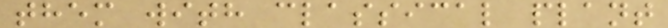them with classical plant
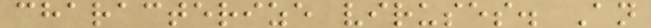characterize viruses. An
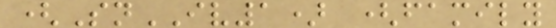(SnIV1) (family
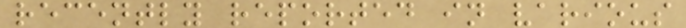recently reported in various
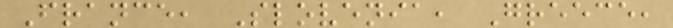France, Slovenia, Greece,
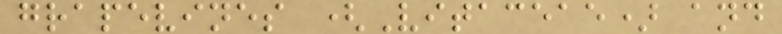grapevines (Vitaceae) and
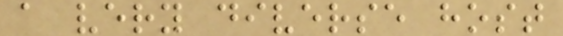a very diverse host
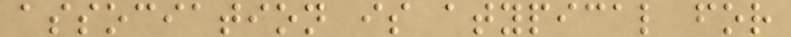association is atypical for
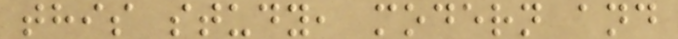this study, modern and
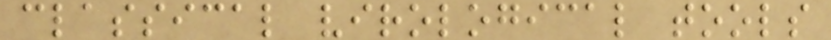classical virological tools
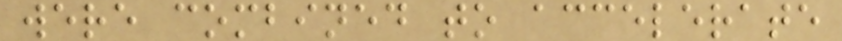were combined to accelerate
